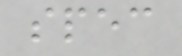spec
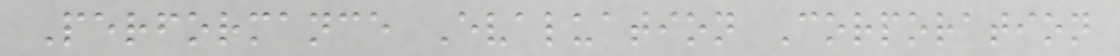Performance Evaluation Corporation
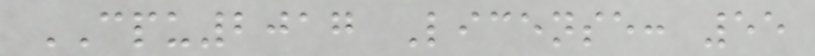CPU2017 License: 55
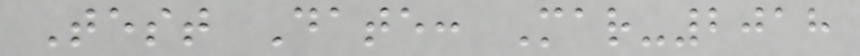Test Date: Mar-2018
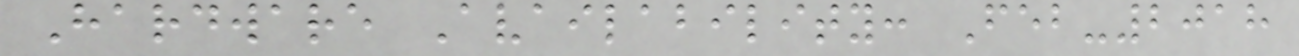Hardware Availability: Feb-2018
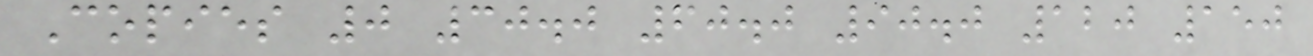Copies 0 30.0 60.0 90.0 120 150
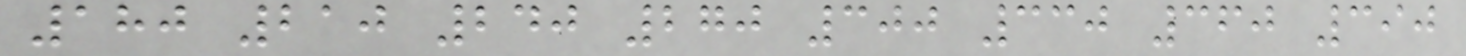180 210 240 270 300 330 360 390
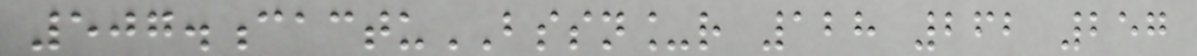507.cactuBSSN_r 128 262 257
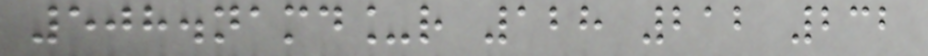508.namd_r 128 212 232
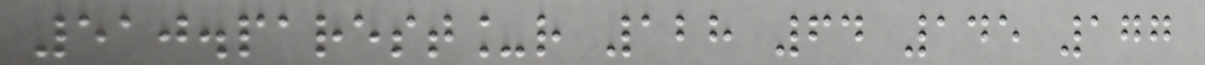510.parest_r 128 64 145 177
